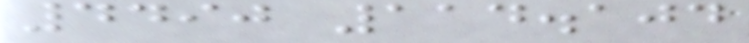4490 114.104
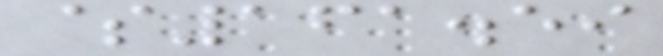$161.59
